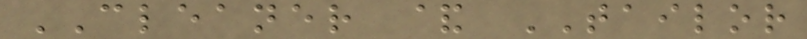CLEANER & TAILOR
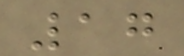17
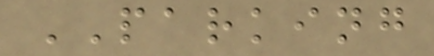PARKING
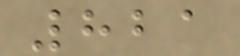821
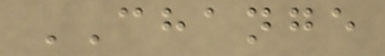CHANGE
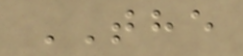THE
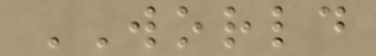WORLD
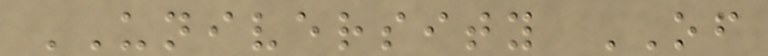UNIVERSITY OF
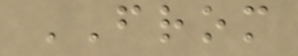FROM
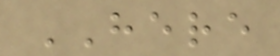HERE
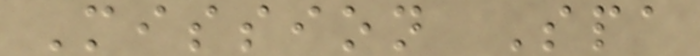Mission Spa
